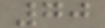70
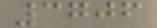3706
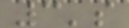3's
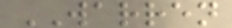WARREN
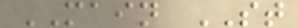MAIN ST
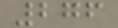276
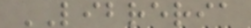LIBRERIA
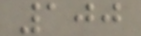100
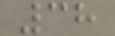38
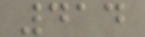414
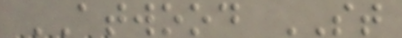ATWOOD ST
